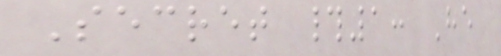Secret #1: He
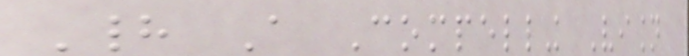Had A Compelling Vision
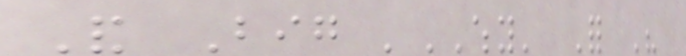And Big 'WHY' For His
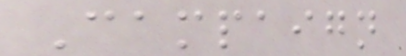Campaign
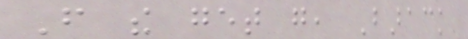From the get go, Barack
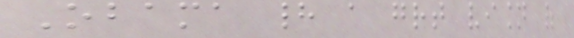Obama had a great vision of
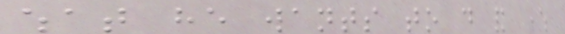what he wants to do and where
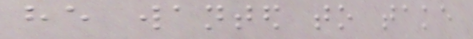he wanted to take
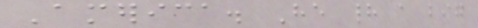America. He had a big
